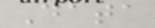Data
